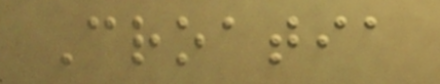Croatia
